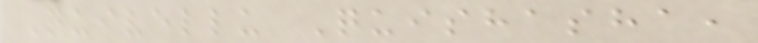Quivellu Quishasha,
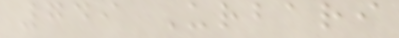749 Urbari
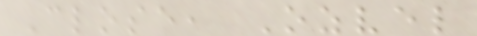Close, Ozvel
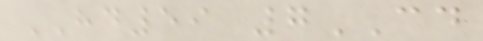HD59 7CD
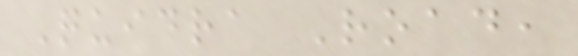Quidra Road,
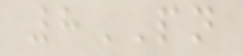8PN
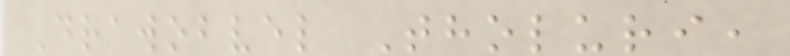Drawobvel Tholuri,
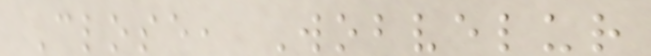Close, Wobvelur
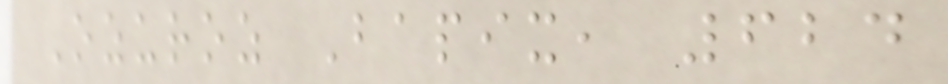Ozuroz Bapix, 624
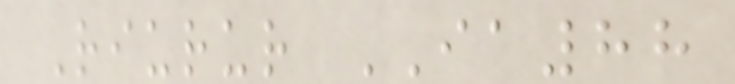Riurur IA88
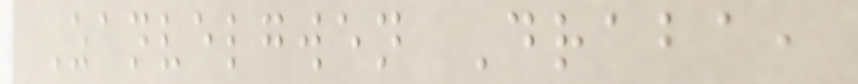Zanvelgwen Draba,
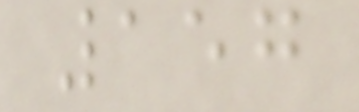157
